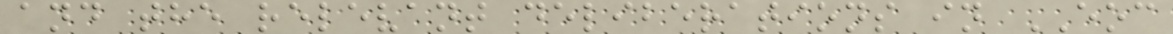and the relevant deliberations in EOC
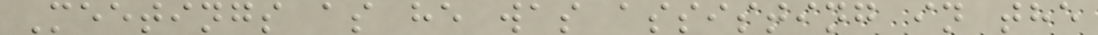Meetings as he was assisting in the
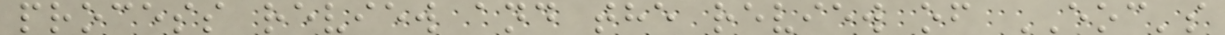process review and the review of EOC's
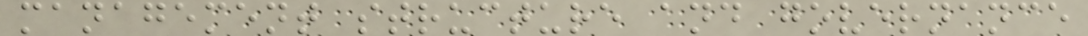management structure and governance
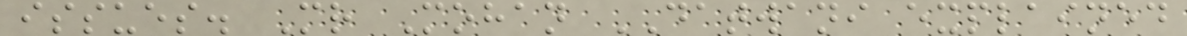issues. Mr Mohan DATWANI explained
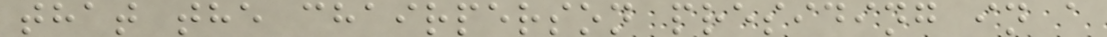that the chairperson presiding in a
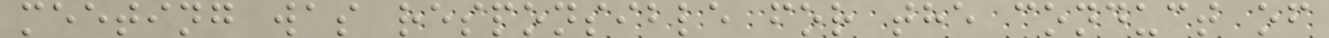meeting was responsible for the conduct of
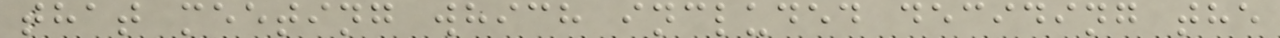that meeting which included deciding the
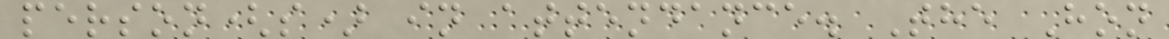person(s) in attendance. The Hon
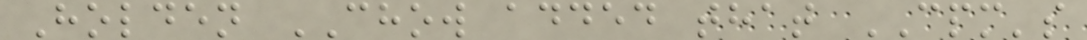Holden CHOW added that CPM's
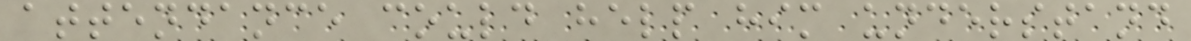attendance could help him understand
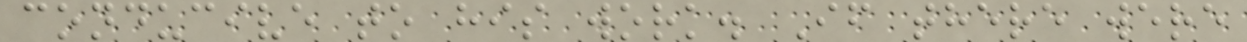conducive to his work. If there were
